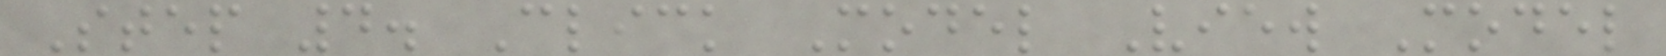Step 4. Click Model View Model
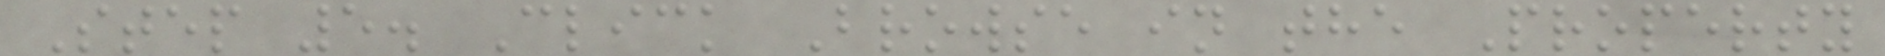Step 5. Click Browse in the Property
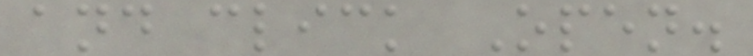and click Open.
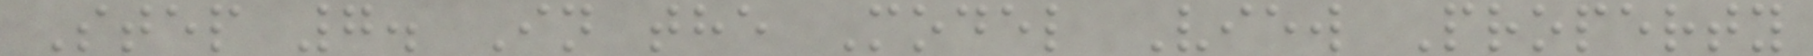Step 7. In the Model View Property
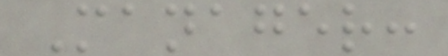Manager:
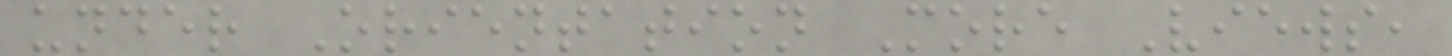under Orientation More Views,
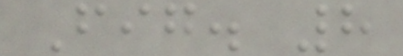Fig. 8
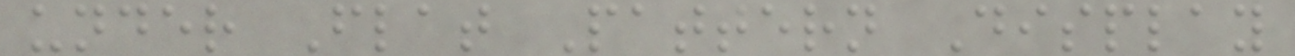under Flat Pattern Display
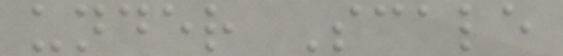under Scale
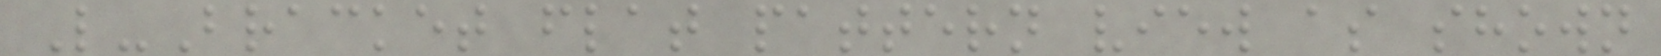L-Bracket flat pattern view as shown
